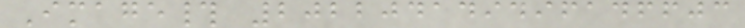Image# 202204149496146603
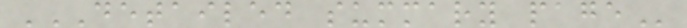DETAILED SUMMARY PAGE
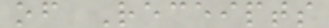of Receipts
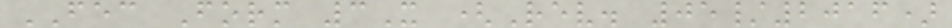FEC Form 3X (Rev. 05/2016)
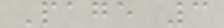Page 3
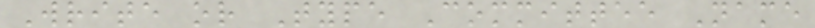Write or Type Committee Name
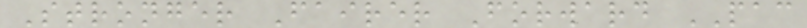Stronger Fairer Forward PAC
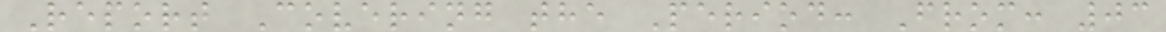Report Covering the Period: From: 03
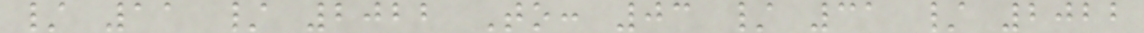/ 11 / 2022 To: 03 / 31 / 2022
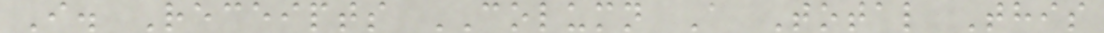I. Receipts COLUMN A Total This
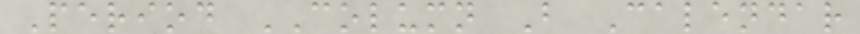Period COLUMN B Calendar
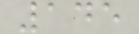145
